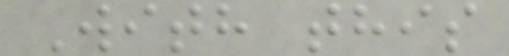With this
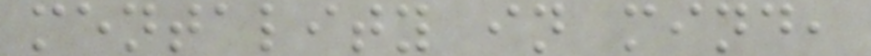mentality in mind,
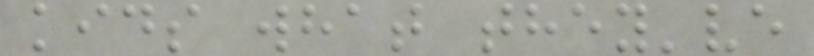kids what they've
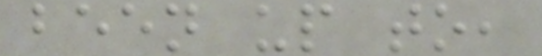been up to,
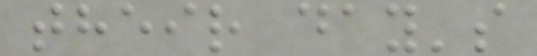their day's
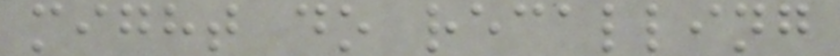might do recalling
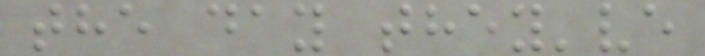the day they've
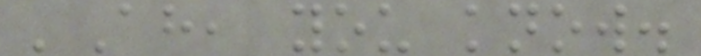'Ah, you know.
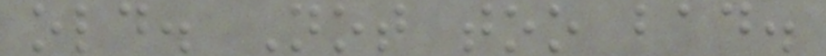old. Not too bad.
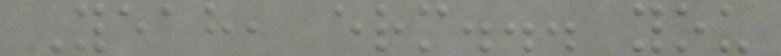Yeah, erm... you
